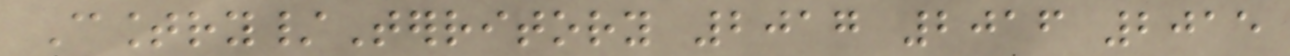Country/Territory 2017 2016 2015
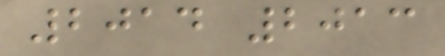2014 2013
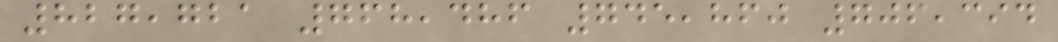827,721 768,486 745,860 706,394
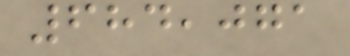684,071
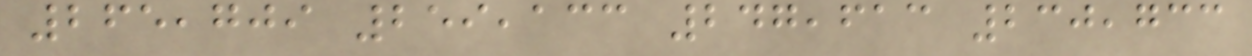265,709 259,133 247,613 230,733
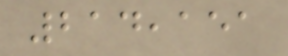214,151
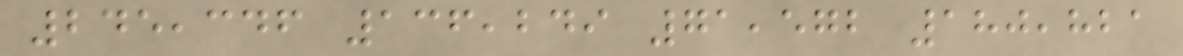245,346 136,249 71,572 180,821
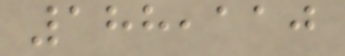188,110
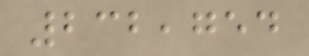232,754
